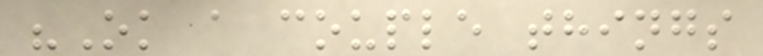"Ok a couple things
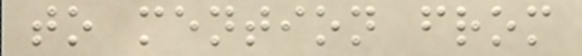to mention from
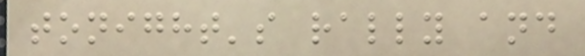tonight's rally and
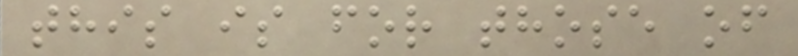this is for those of
